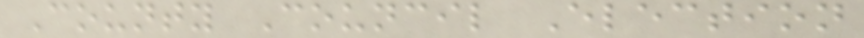County Council Election
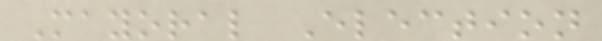Mayoral Election
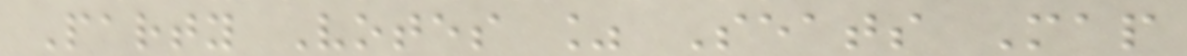Party Votes % Seats Map
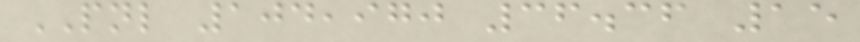PNL 104,970 36.36 15
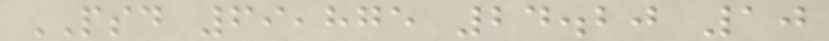PSD 69,875 24.20 10
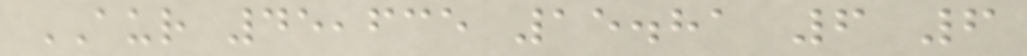AUR 45,635 15.81 6 6
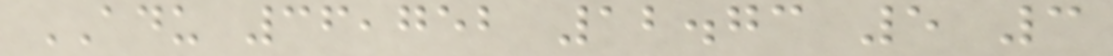ADU 36,752 12.73 5 3
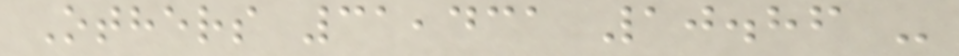Others 31,431 10.86 -
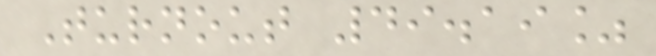Turnout 49.19%
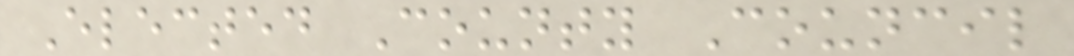Elected County Council
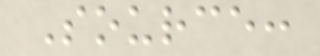Source:
